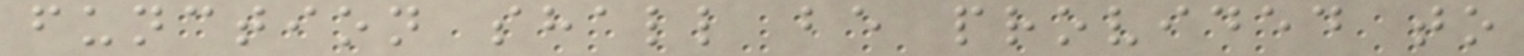function shall be provided to
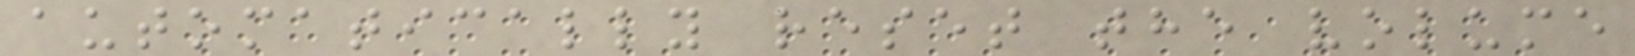automatically reset the volume
